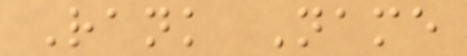Rank Name
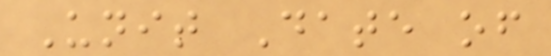Unit Date of
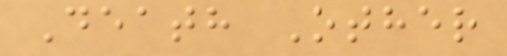Death Other
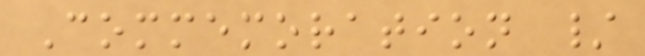Commemoration /
